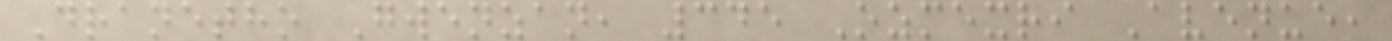Dranetho Gwenzan, 345 Ozmexri Avenue,
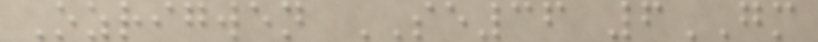Ozrigwen SE36 6GM
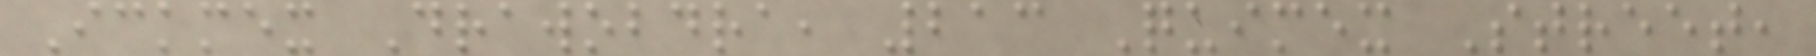Ickmex Drawobdra, 213 Quimex Street,
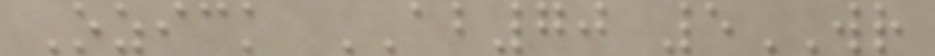Ozick AB70 5WR
